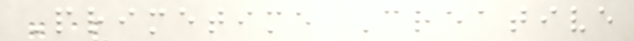Primetime Creative
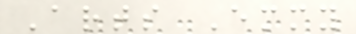Arts Emmy
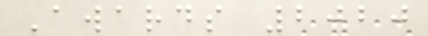Awards 2020
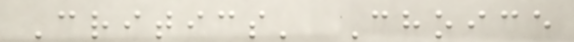Critics' Choice
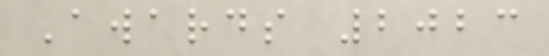Awards 2023
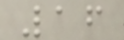16
